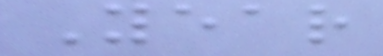Year
